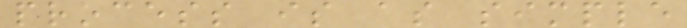process is as simple
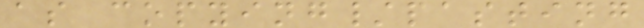as copying/pasting
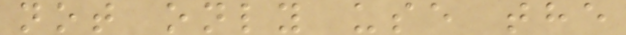not only use the
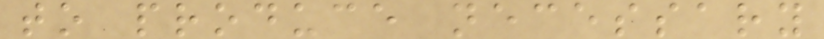to produce necessary
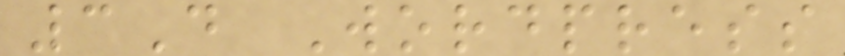3D Wordpress
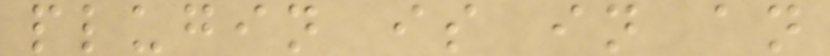plugin is in an
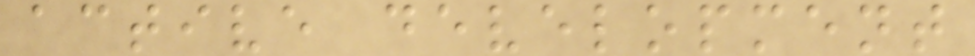active development
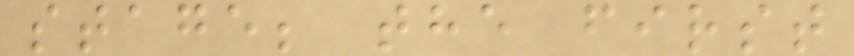stage; the first
